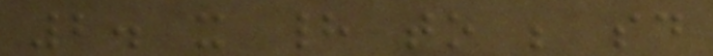2. it had to be said
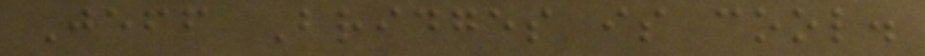Jeff Bridges is cool.
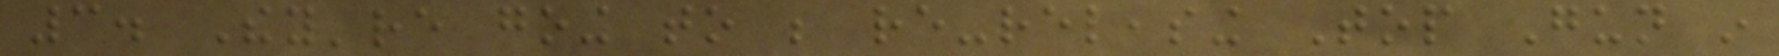3. They're going to be re-releasing Top Gun in
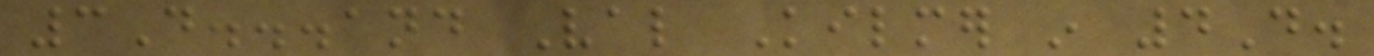3D...and Val Kilmer in 4D.
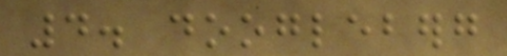4. doogleberg
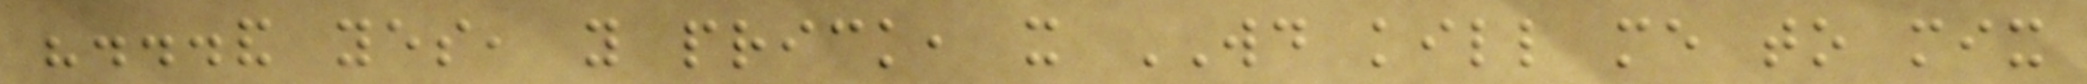"...and yes, you prick, it WOULD kill me to mix
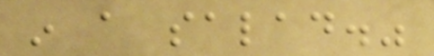in a salad."
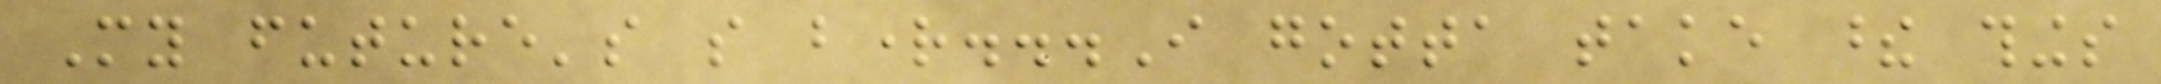My future's so bright...I gotta take these things
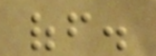off.
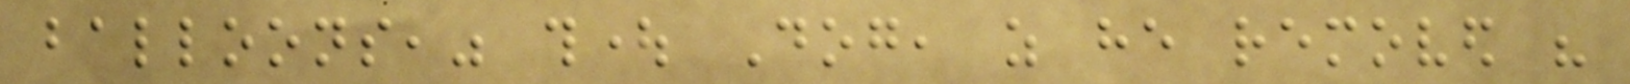balloons," thought Dog, as he removed his
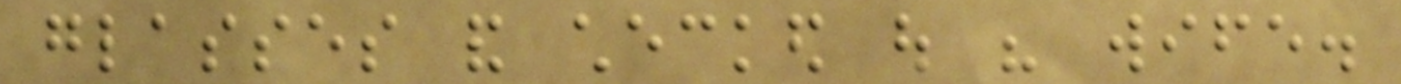glasses and checked out his wife.
